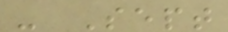- Sept
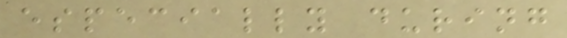especially during
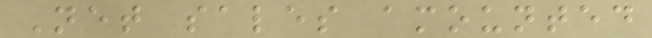Net sales amounted
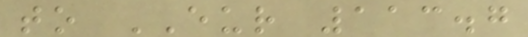to EUR 113.7
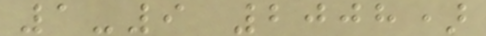1-9 2008)
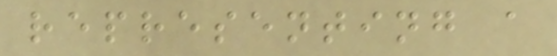representing a
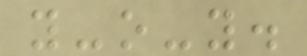y-o-y.
